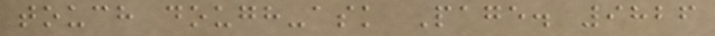touch dough-ask Page. 9826
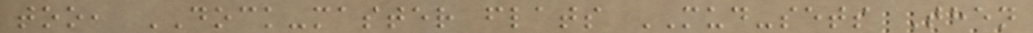too, DOCK-master flats MUD-sets Then
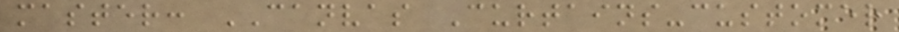master: CANVAS Curtains-customer
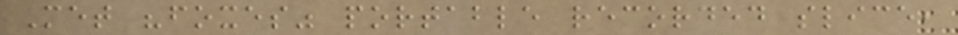Met "foxes" portable recorded slice,
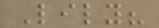Lily?
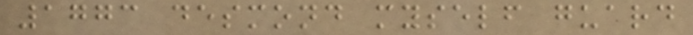1773 desmond myself guard
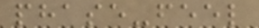phase-feel
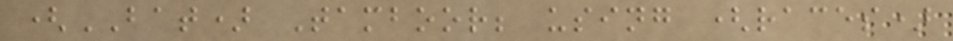(BAT) Tamboor; using (races)
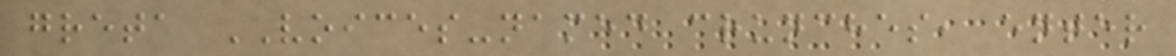greta VOICES-named crunches, enter
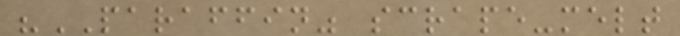"PARAFFIN" scrape-melt
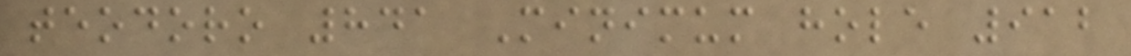teodoro 841 Minimum hole 912
